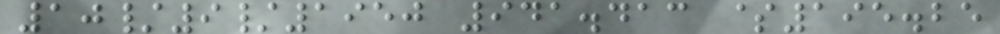10/9/1950 941.413 $195.25
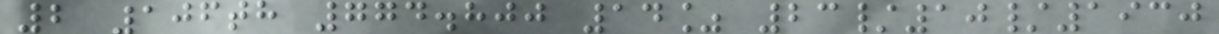2 106th 774.800 14% 23/10/1930
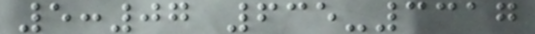5:07 635-3317
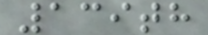139th
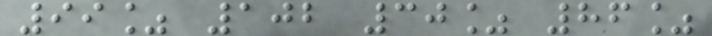99% 102 30% 86%
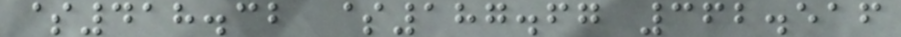$418.32 $187.67 362.516
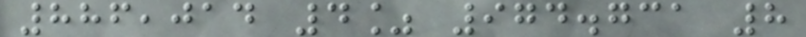886,014 4% 974.731 8
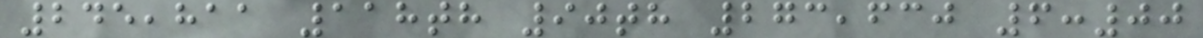245,811 118th 90th 273,630 6:00
